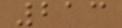213
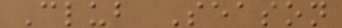Club Season
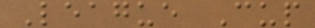League Cup
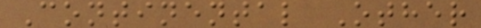Continental Other
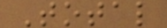Total
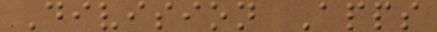Division Apps
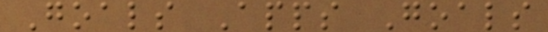Goals Apps Goals
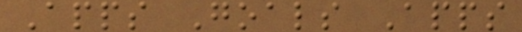Apps Goals Apps
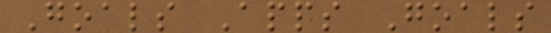Goals Apps Goals
